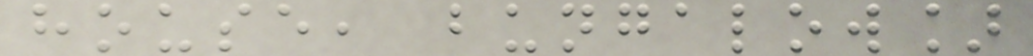house, bungalow]
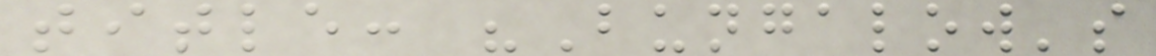title: "Bungalow's
